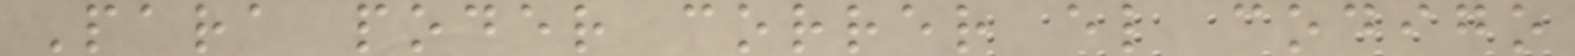Para poder correr el codigo
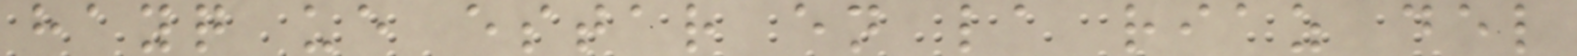hayq ue estar en la riaz del
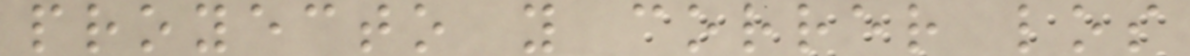proyecto y correr los
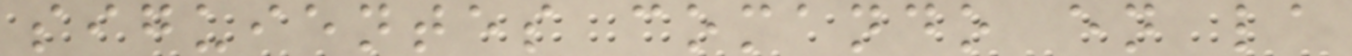siguientes comando en la
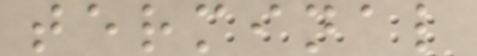terminal
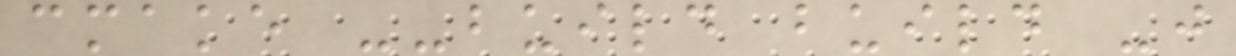cmake --build build -j
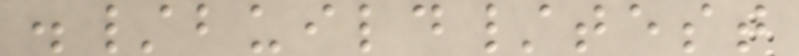./build/test
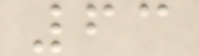63
